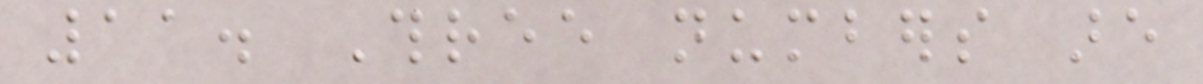11. Three numbers are
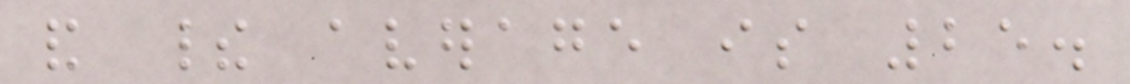and their average is 25.
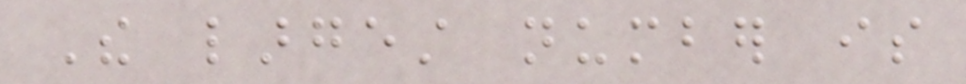The largest number is
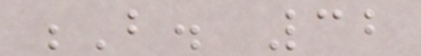B. 32
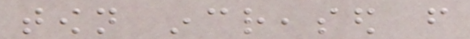town increased from
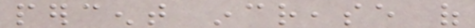percent increase of
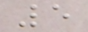5
